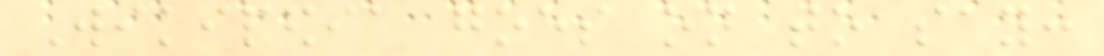Wikipedia goes on to say:
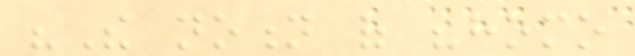"The notion of "homo
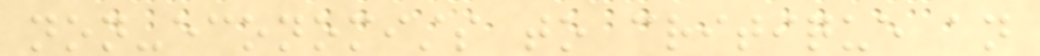non-economists to critique an
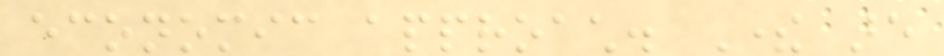economic approach. There are
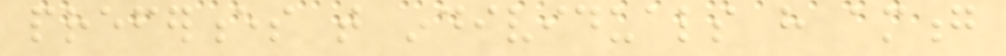preferences that individuals have among
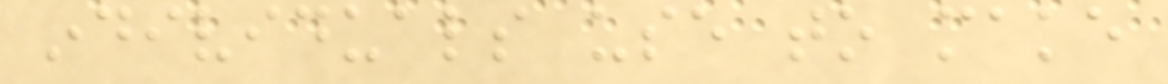individuals use to make
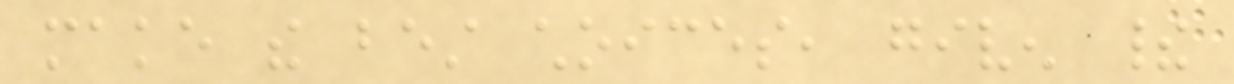make the best choices, given their
